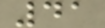41
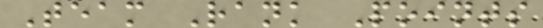Team Rank Points
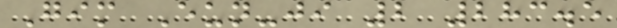Gim Eun-ji 2 283.5
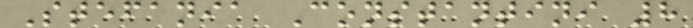Stefania Constantini 8
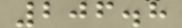206.8
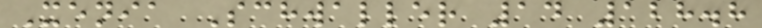Xenia Schwaller 14 128.8
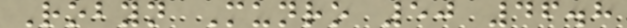Robyn Munro 50 46.8
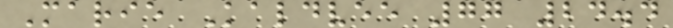Marie Kaldvee 77 24.4
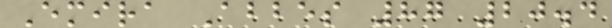Emira Abbes 87 20.4
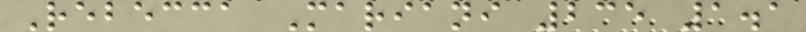Rebecca Mariani 235 1.1
